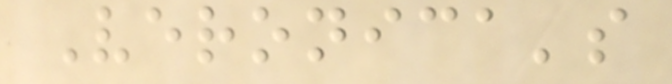Veronica's
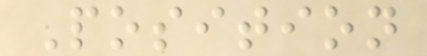Position
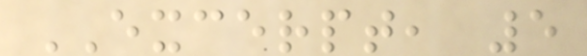EXCERPT, 5
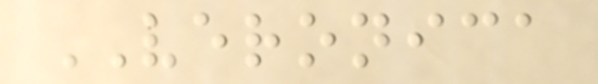VERONICA
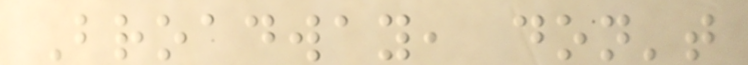Broadway, don't
